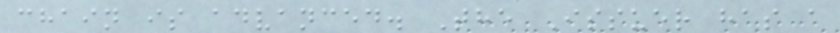chain is advanced. The Issuer has a
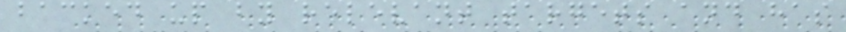backed up by relevant targets and has
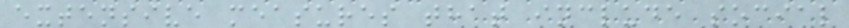extensive measures that include social
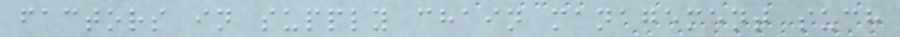factors in supply chain management such
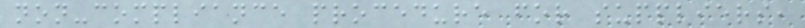non-compliance procedure for suppliers,
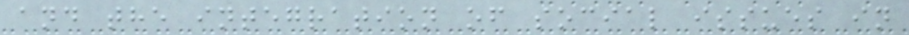and the integration of social issues in
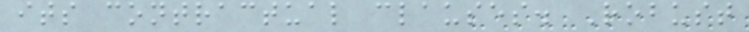its contractual clauses. Robust
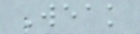Weak
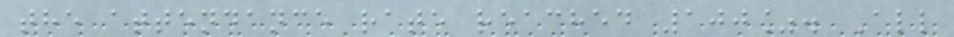the attendance rate reached 100%. All
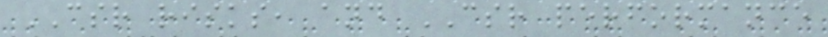CSR risks, and CSR performance
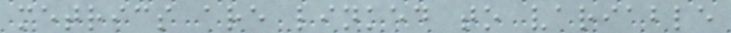metrics are linked to variable
